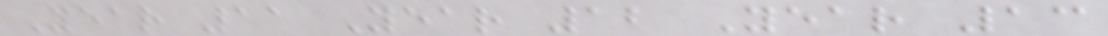Year 11 Year 12 Year 13
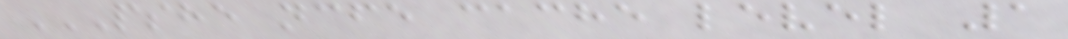PSHE NCFE CACHE LEVEL 1
